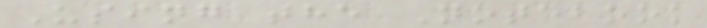Using the Notebook
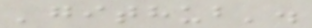'github'.
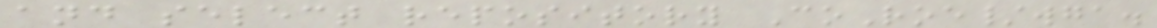and select repository CoRoe/wga.
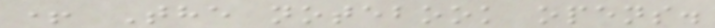+ The notebook opens.
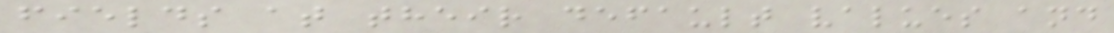fields at their default values and
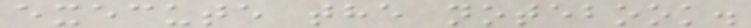execute the notebook.
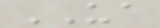UA
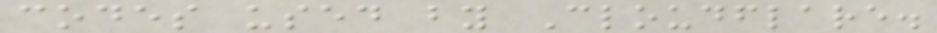codes used by Cloudflare.
